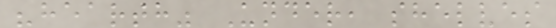"hearth" Under, shelves
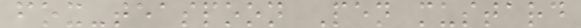fox-teaspoon Pen mustard
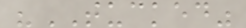"TUCKED"
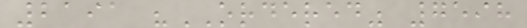2191 "ORDERED" 7598
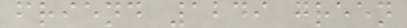friend 1249 green
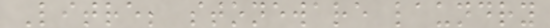Litre; stoneware laundry
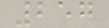257
